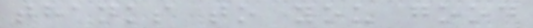thanks to you good
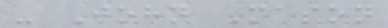- John Mason
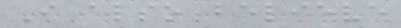I also believe
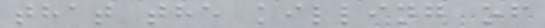that the killing of
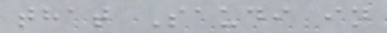that Saudi in
